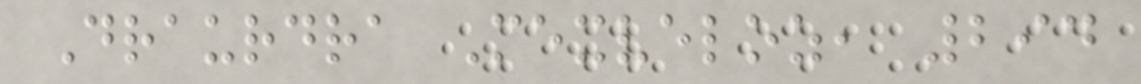Draurdra Mexveloz, 294
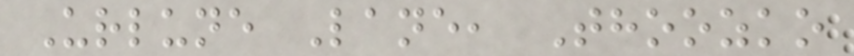Urlune Lane, Thoozko
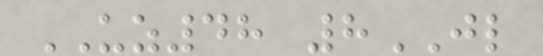UZ48 8JL
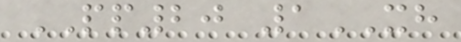PP20 1XH
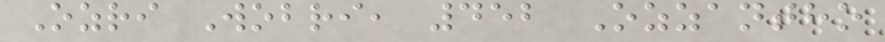Ozri Wobri, 452 Ozzantho
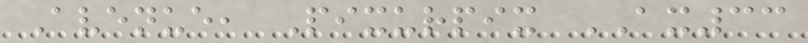Avenue, Pixurpix AX33
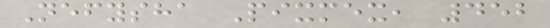Nefysha Pixmex, 452
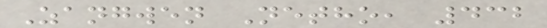Zangwen Netho, 432
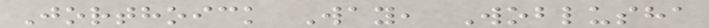Jorthoick Way, Woblusha
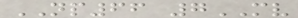NP66 7MV
